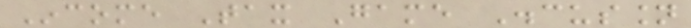Income Tax Game Discussion
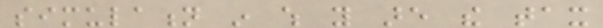simulation in which you are the tax
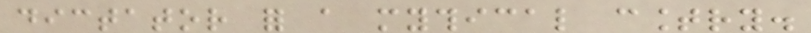dictator for a mythical country.
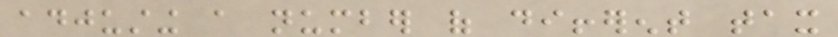adjusting a number of different tax
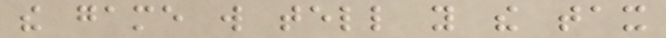the game will tell you the tax
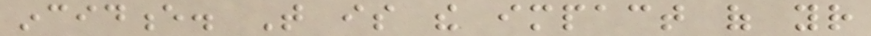incidence. That is the impact of your
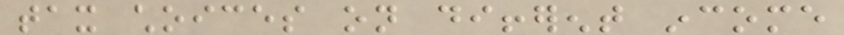tax choices on different income
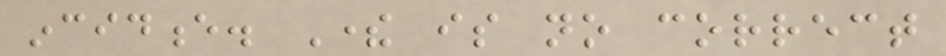incidence. There is no correct
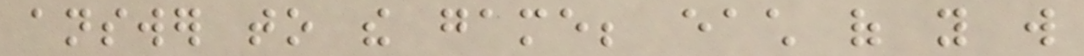answer to the game; each of you will
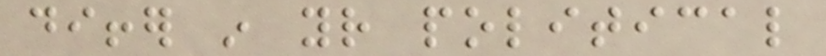differ in your political
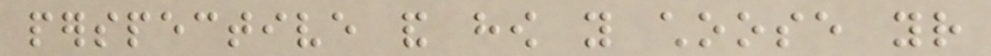perspective and how you choose your
